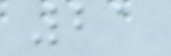21
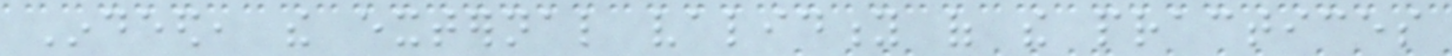Indeed, the external validity of the practices
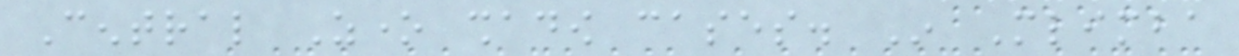Central Zone shadow cases. In Mlimba
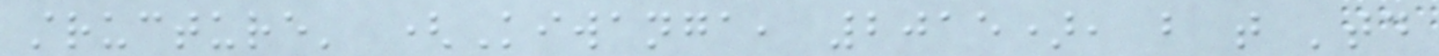structure' (Kiwanga, 2015), but that 'today
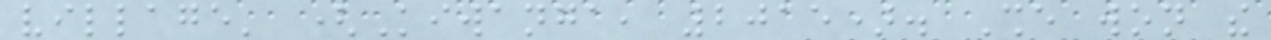village' (Kiwanga, 2015). She won the
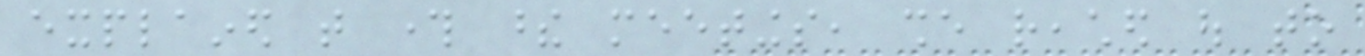explained that through these meetings, she reached out to
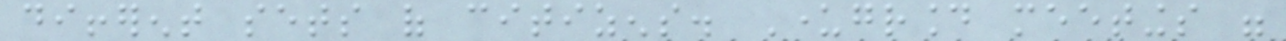different sets of citizens. Underground meetings were
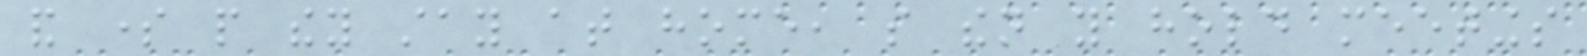and some people they stay at home, so then you hold meetings
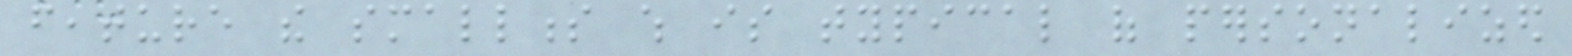feature the smallness which is typical of personalized
